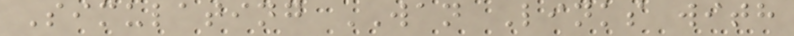Simulating WAN Links with
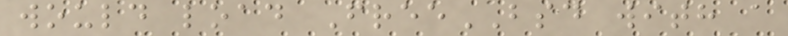would load FreeBSD with a
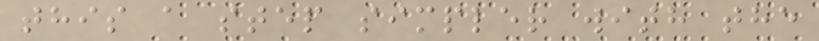this a step simpler with the
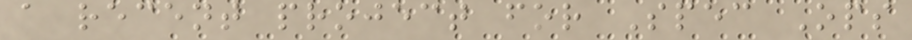a recent project for Spec Ops
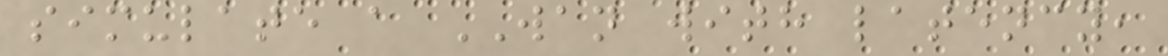simulate a WAN with latency,
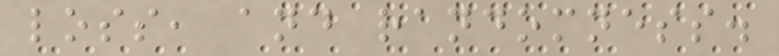loss, and randomness.
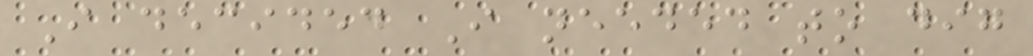I decided I needed to dig
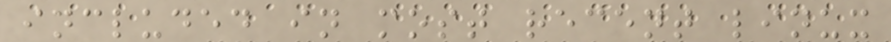included in most recent linux
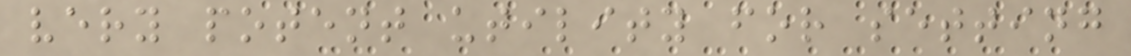very potent utility for setting
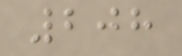208
